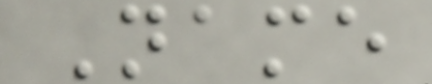Name
